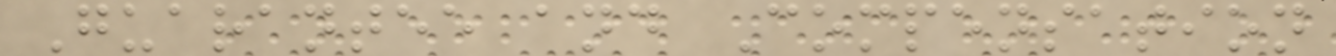Guarantee and Compensation
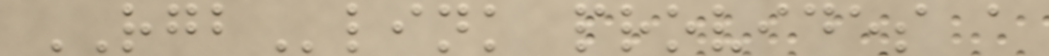RGBlink provides a
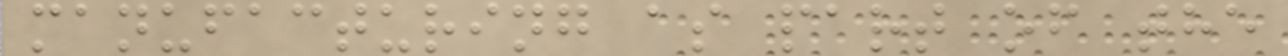manufacturing as part of the
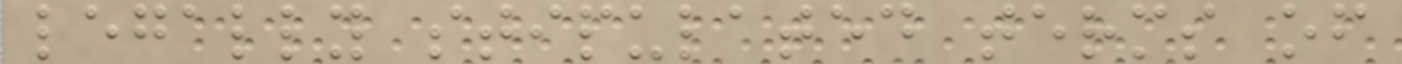legally stipulated terms of
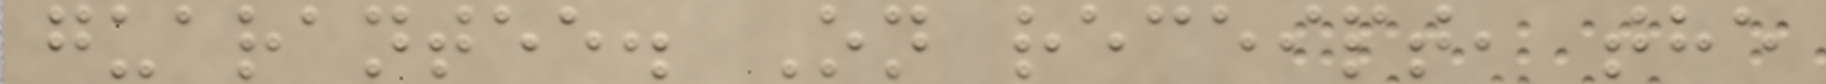guarantee. On receipt, the
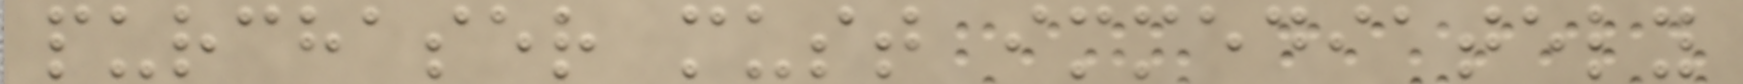purchaser must immediately
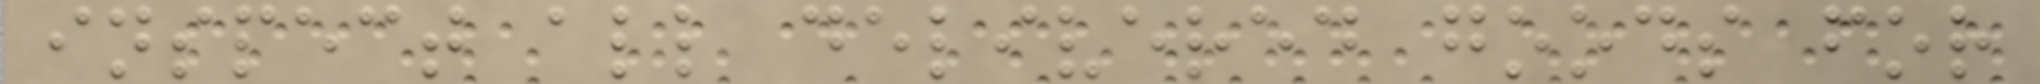inspect all delivered goods for
